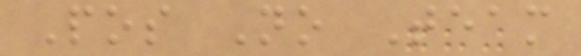Pos No Team
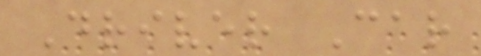Driver Car
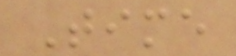Time
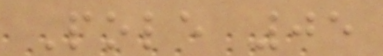Pole 05
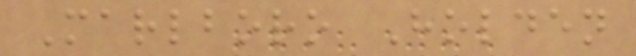Marlboro Holden
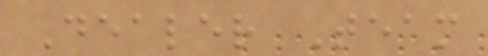Dealer Team
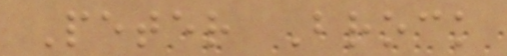Peter Brock
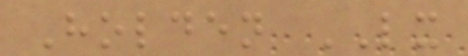Holden LX
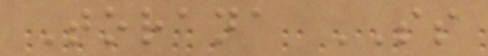Torana SS
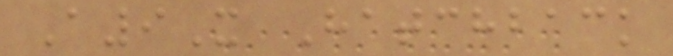A9X Hatchback
